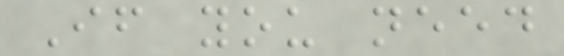If you need
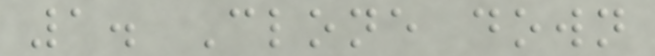1. Clone down
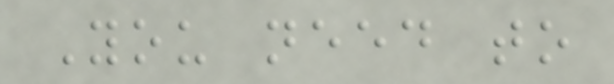You need to
